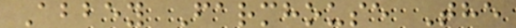Abbey Farmhouse The
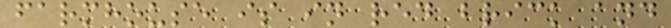farmhouse is in red brick and
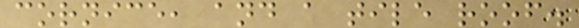cornice, and a tile roof.
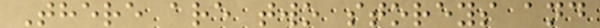There are two storeys and
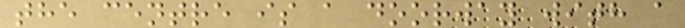the centre is a doorway with a
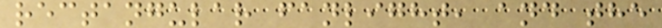rectangular fanlight, and the
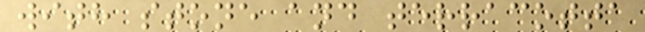with stone and terracotta
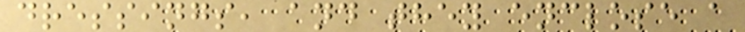dressings, and they enclose a
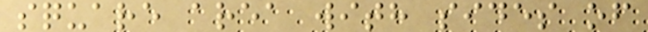square area with sides of
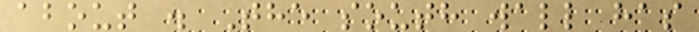about . The south wall has
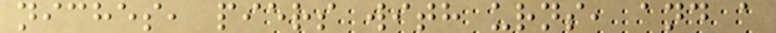niches, piers with urns, and a
